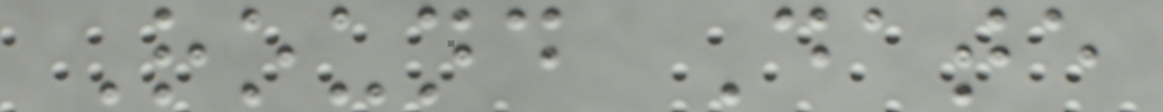Round Date
